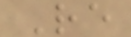Re
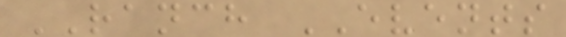RANCH EVENTS
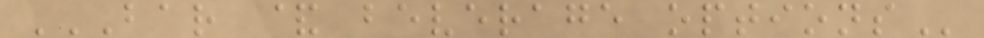BAR & BEVERAGE OPTIONS
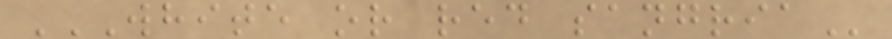WHITE OR RED SANGRIA
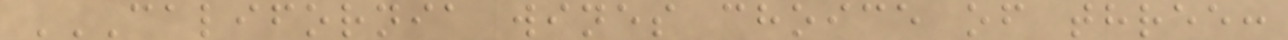CALIFORNIA WINES CHOICE OF THREE:
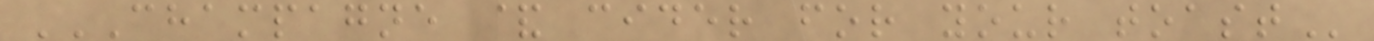CHAMPAGNE & CIDER FOR YOUR TOAST
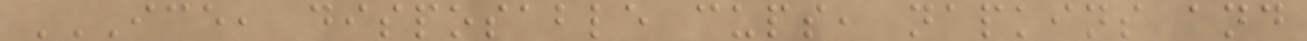ICE, DISPOSABLE CUPS, NAPKINS AND
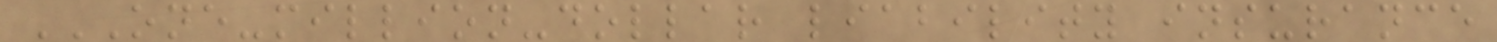ONE-MILLION-DOLLAR LIABILITY INSURANCE
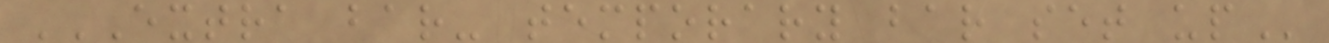EXTRA BAR- TEMPORARY BAR SET UP
